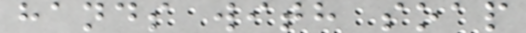hands with soap
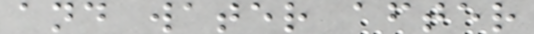and water after
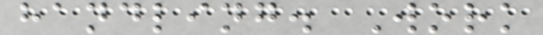handling. Work
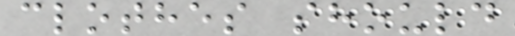clothes should
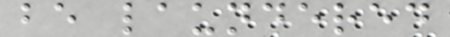be laundered
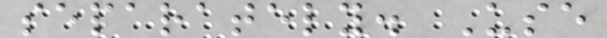separately. Use
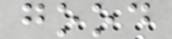good
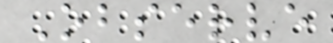Observe
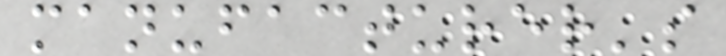manufacturer's
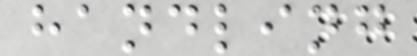handling
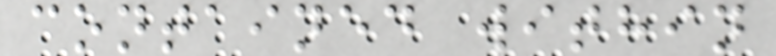contained within
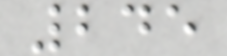245
